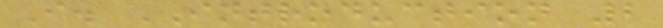I. INTRODUCTION 2
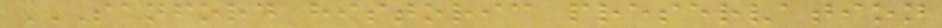SANFORD HISTORIC PRESERVATION
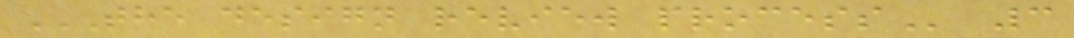THE DESIGN REVIEW PROCESS 3
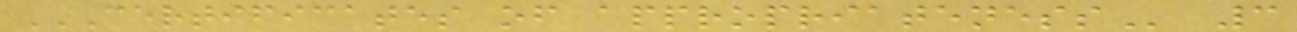CERTIFICATES OF APPROPRIATENESS 3
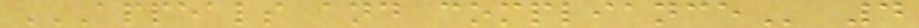APPEALS AND COMPLIANCE 4
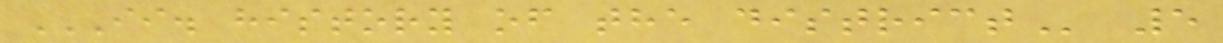II. HISTORY OF THE DISTRICT 5
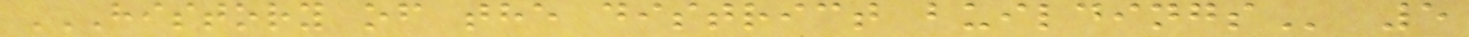HISTORY OF THE DISTRICT BUILDINGS 5
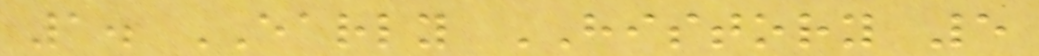1. EARLY HISTORY 5
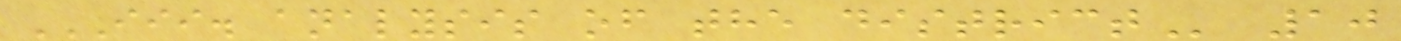III. ANALYSIS OF THE DISTRICT 10
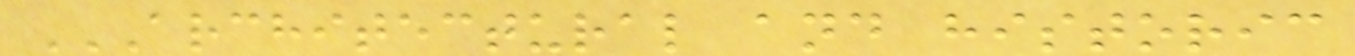ARCHITECTURAL AND HISTORIC
